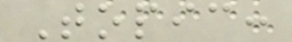Topic:
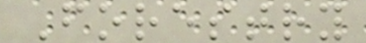Forestry
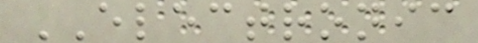ELECTRONIC
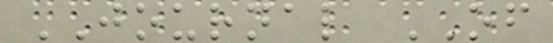JOURNAL OF
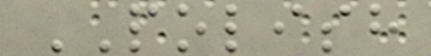POLISH
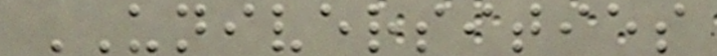UNIVERSITIES
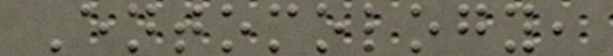Entomology,
